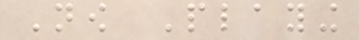Now Playing
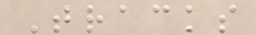Tracks
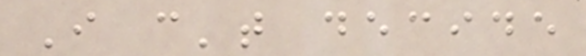I can't decide
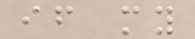if my
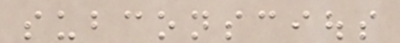subconscious
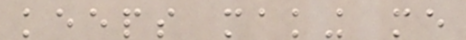keeps making me
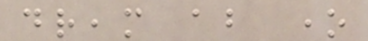dream about one
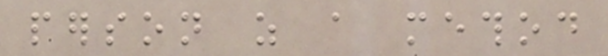person as a method
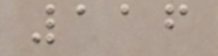116
